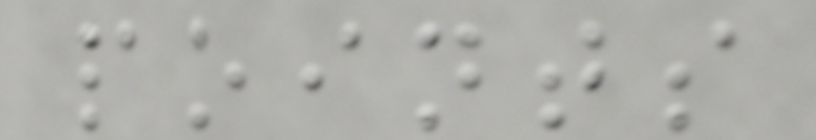points
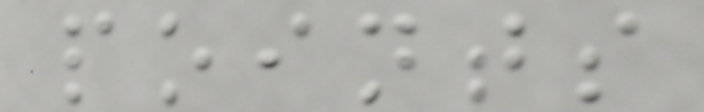points
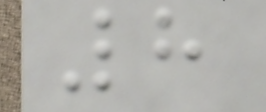8
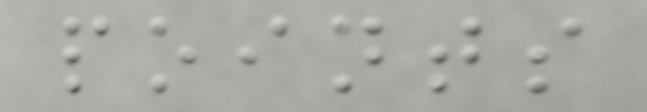points
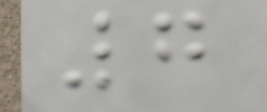7
